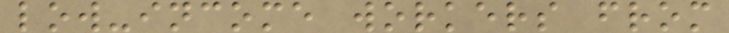low-income workers from
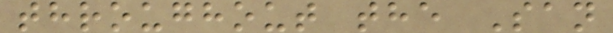throughout the San
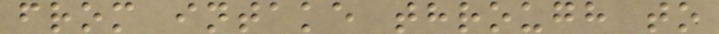from intake through to
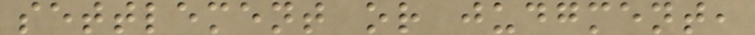settlement or judgment,
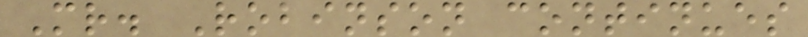Mr. Robinson continues
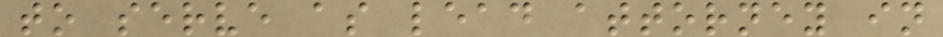to serve as lead attorney in
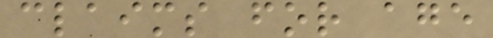claims for age
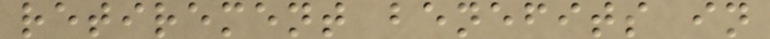retirement benefits in
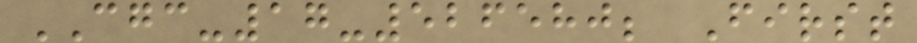CGC-17-526580; First
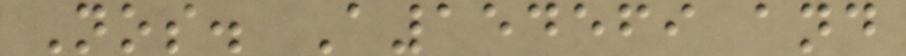Nos. A154569 and
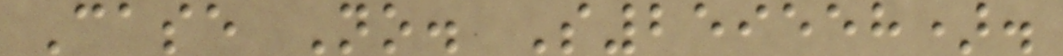Case No. S259558).
